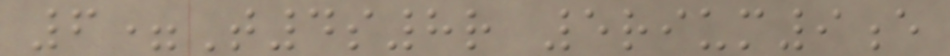6=T4s8r 5rium9e
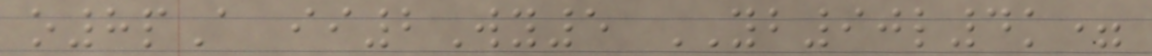o8pA ii2Wy5 YB90l4k=
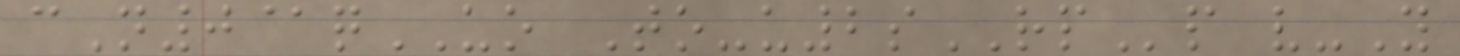cN0@qUO To-u2sRPp v-Y
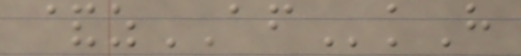&zAFkH
